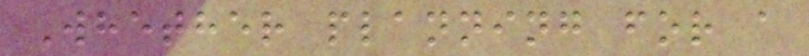Whether planning for a
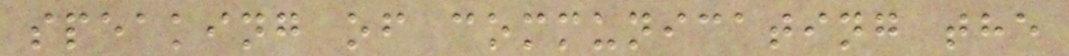speaking of communicating the
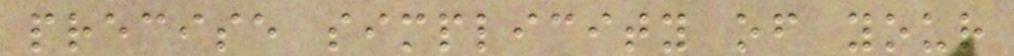precise simplicity of your
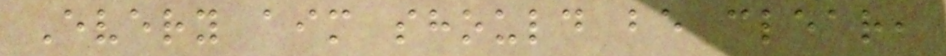Every aim should be clear,
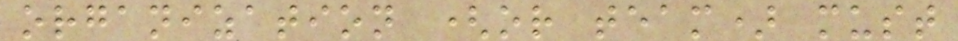organization (or team) must
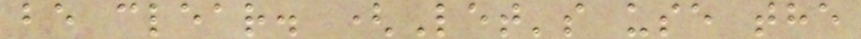be clear. (Let's use the
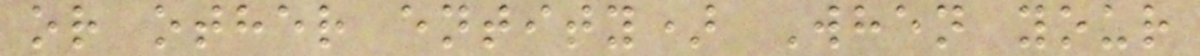or other entity) When your
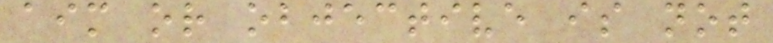aim or objective is not
